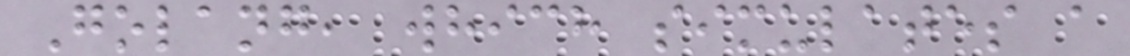Golang, which simulates a
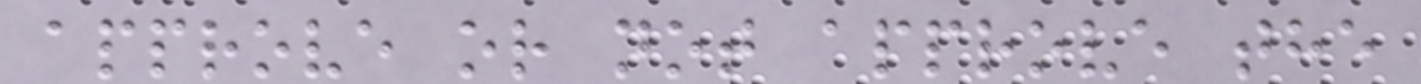approve or not approve the
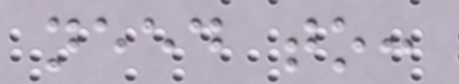need to:
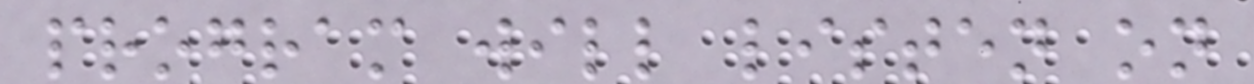program will listen on
